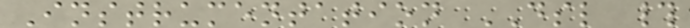Instrumentation DSL #
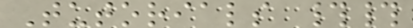Tutorials ##
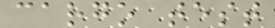cargo test
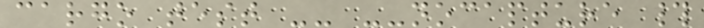cargo test -- --nocapture #
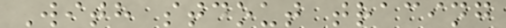With stdout tracing
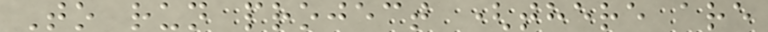To run project (there are
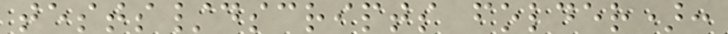tests/dscripts folder):
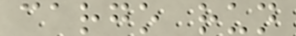cargo run
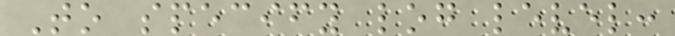To specify log level:
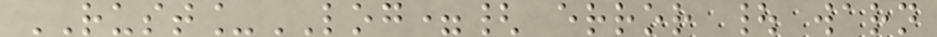RUST_LOG={ error | warn
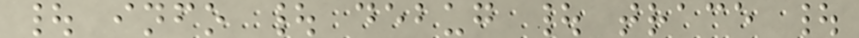| info | debug | trace |
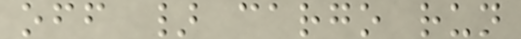off } cargo run
